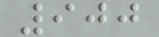900
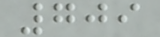709
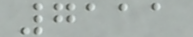7111
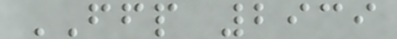FFP 2939
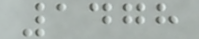1478
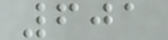601
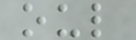oul
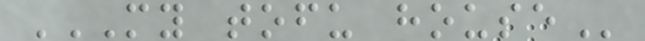MY TOFU HOUSE
